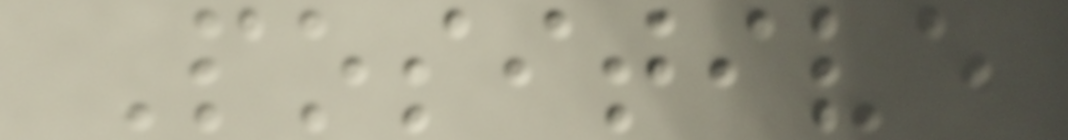Positive
